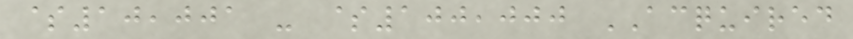$10,001 - $100,000 ACQUIRED
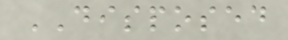DISPOSED
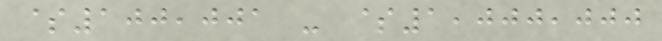$100,001 - $1,000,000
